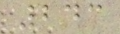243
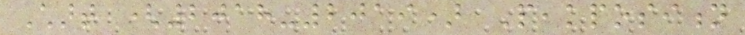Chart (2018-2019) Peakposition
